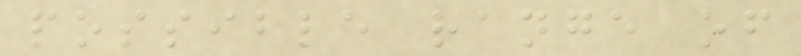possible range of
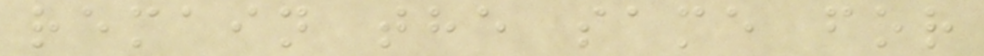remain the same for
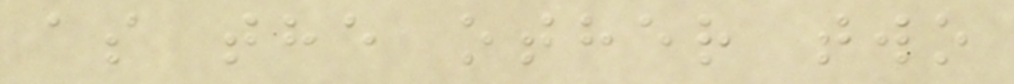as the other two
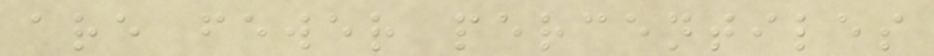are fewer percentiles
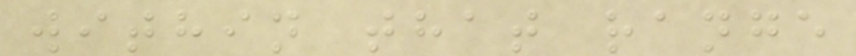within that range
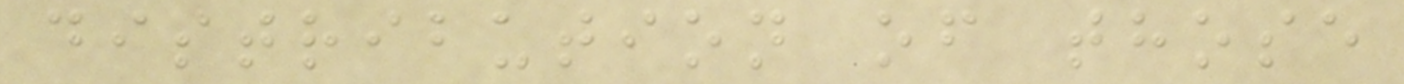distribution of those
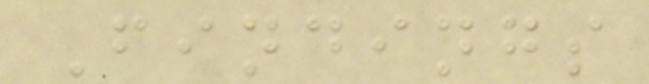Findings
